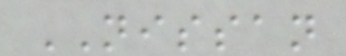NISSAN
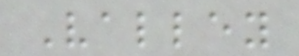Valley
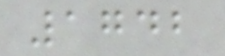1742
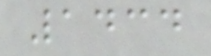1434
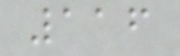116
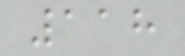118
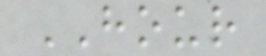HOUR
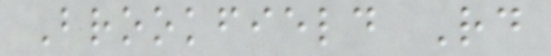Brookfield Rd
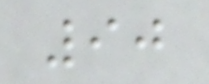90
